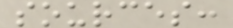sources:
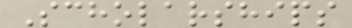Scholarships
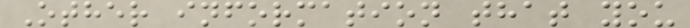Other information that you
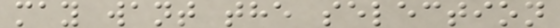may want the selection
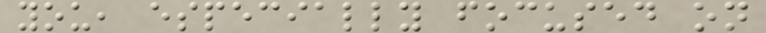you, especially focused on
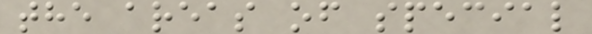the areas of special
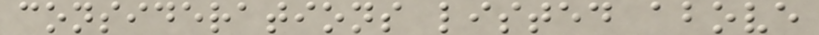considerations listed above
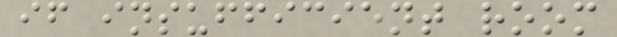if insufficient room
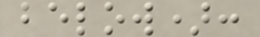below):
